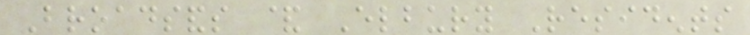Broadsands & Elbury Residents
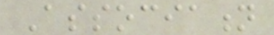Association
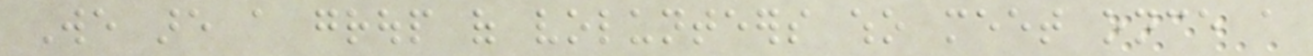We are a group of volunteers who meet once a
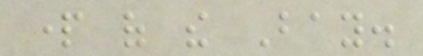part of the Bay.
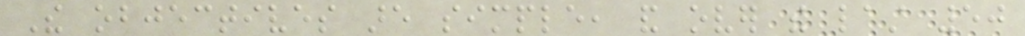The objectives are simple, and over the last 50
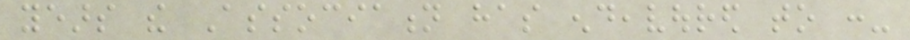years the Association has endeavoured to :-
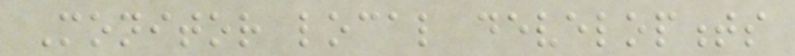Monitor local developments
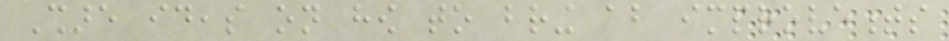Share ideas on how to bring about improvements
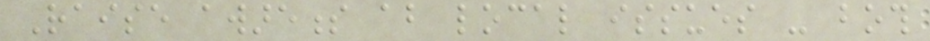Raise awareness about local issues - both
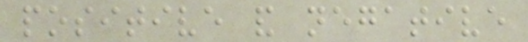positive and negative
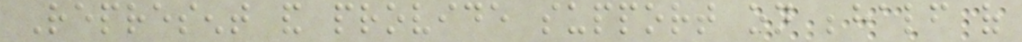Represent and provide support on behalf of
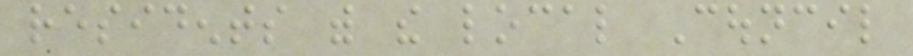residents with the local Council
